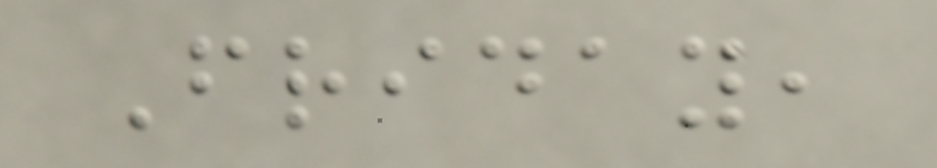Friday,
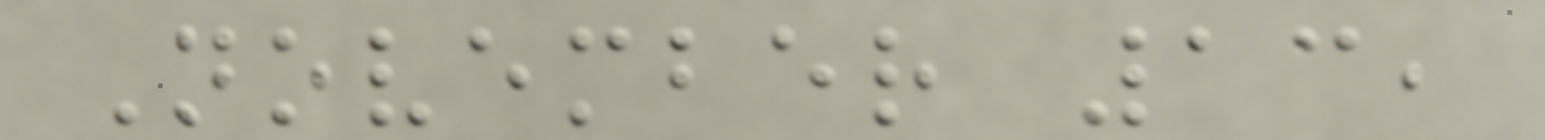November 13,
